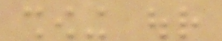showing our
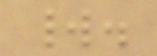world.
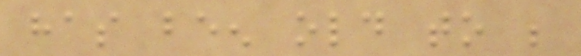has been old to be
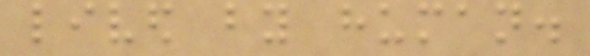lived by human.
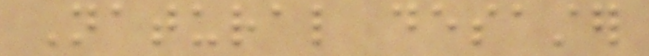Natural desaster
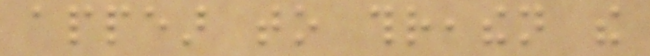appear to threathen the
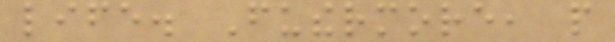life. Futhermore, people
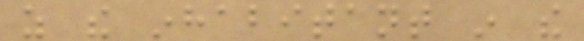as the inhabitant in the
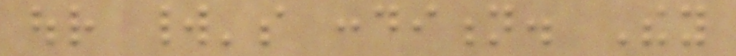our world's condition. They
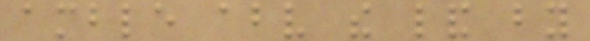amble above the land by
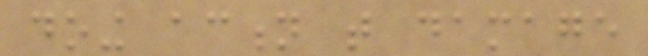doing action that damage
